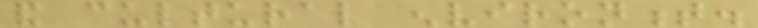and cultural environment.
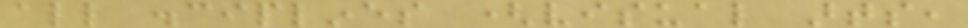all disciplines (visual arts,
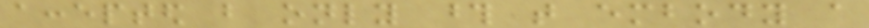accepted but only those that embody a
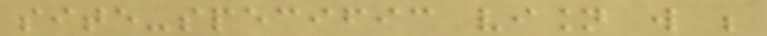site-specific vision will be
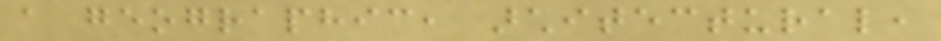a geographic, architectural,
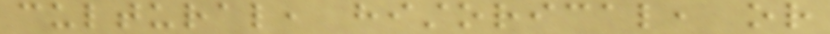cultural, historical, or
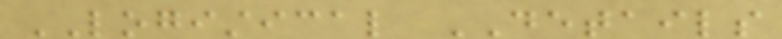LOGISTICAL DETAILS
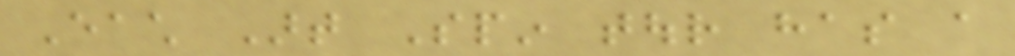Each Art Spin tour has a
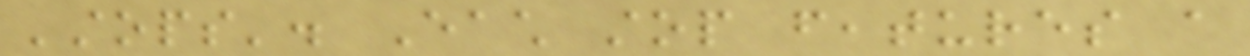'stops'. Each stop features a
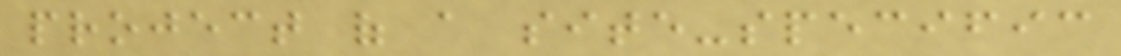project of a site-specific
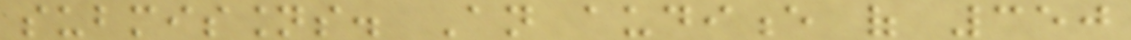submissions. An audience of 350
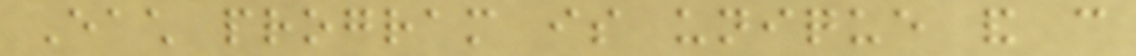Each program is unique and can
